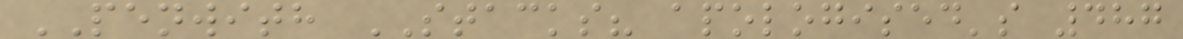PENWITH STACKS? apologised's 487
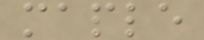maple
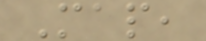Map,
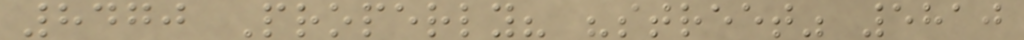8470 Properly? "street" 5810
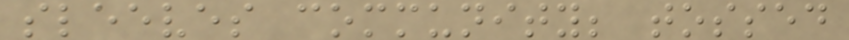sleeves community; tossed
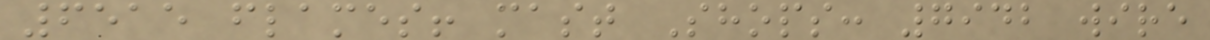6515 flames! mast Shops: 7942 wire
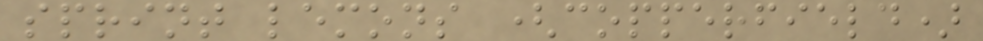sprint lemons (copperfield)
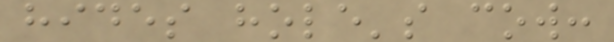hides hole's cow:
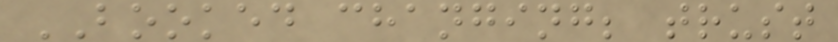BOOKED changing; trust
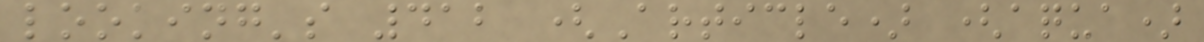looking's 412 (Article) (aqua)
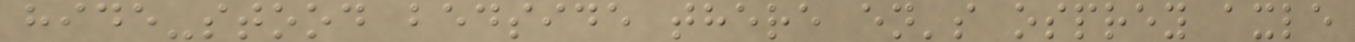hide-stood bedside there en's osprey axle
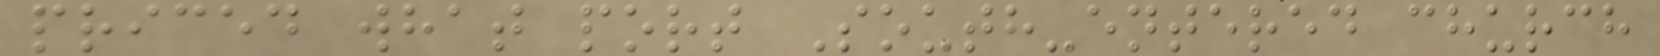priced what port South-entered church
